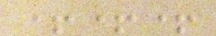+++
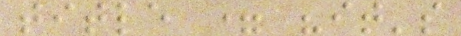title = "it's
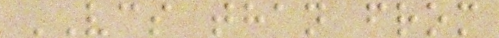VCS than from
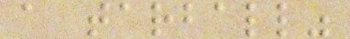a tarball"
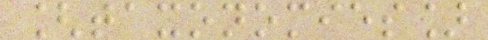[taxonomies]
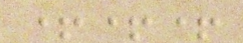+++
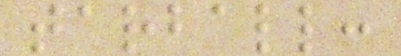tarball:
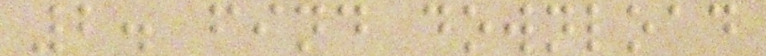2. find download
